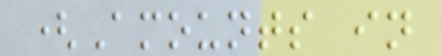(Amounts in
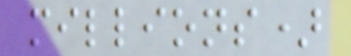millions)
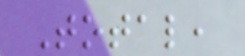Total,
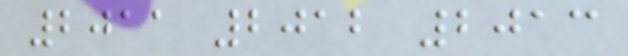2011 2012 2013
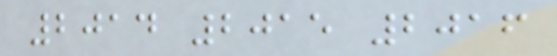2014 2015 2016
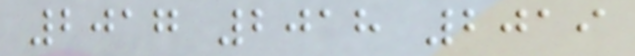2017 2018 2019
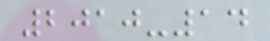2010-14
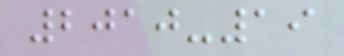2010-19
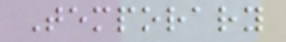Temporary
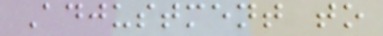Adjustment to
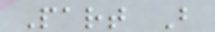Part B
